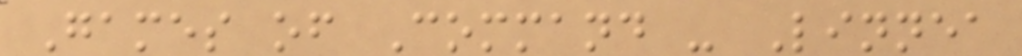Games of Command - Linnea
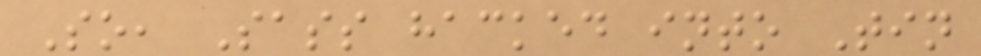So, Sass hacked into Tin
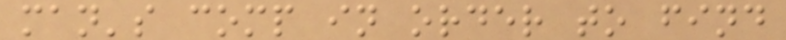man's comp in order to find
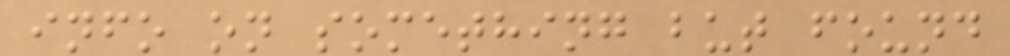info on something but found
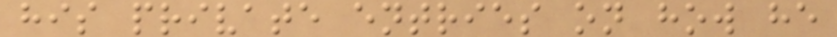his private entries on how he
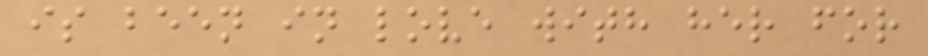is been in love with her for
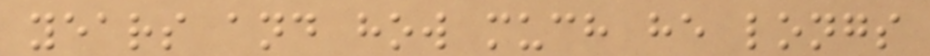years and how much he longs
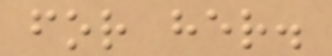for her.
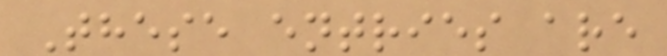These entries are
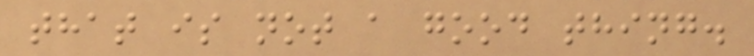that is not a good thing.
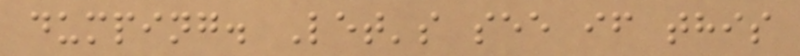dumping. Let's see if this
